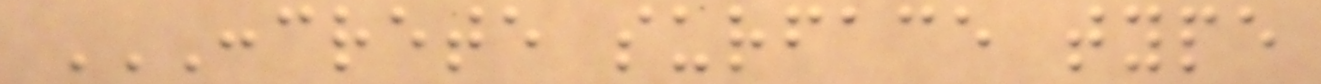CONCRETE SURFACE TYPE
